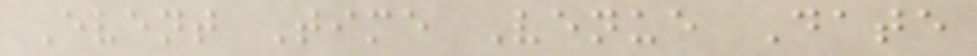Event Time Venue Date
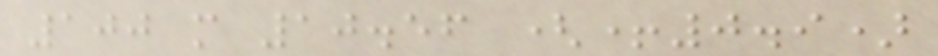100 m 10.56 (+0.9)
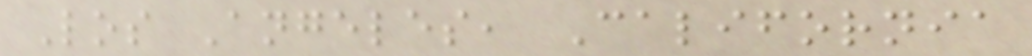Los Angeles, California
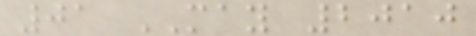01 MAY 2010
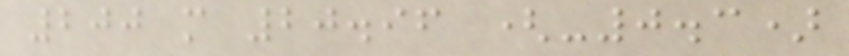200 m 20.96 (-0.3)
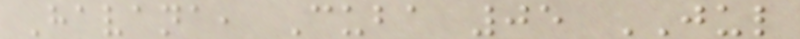Havana, Cuba 05 JUL
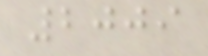2009
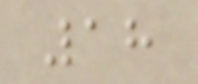18
